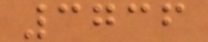3736
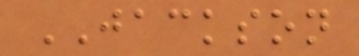JACKSON
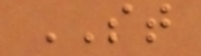ST
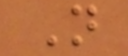N
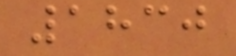1830
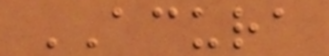ACURA
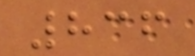836
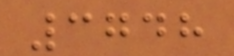3748
